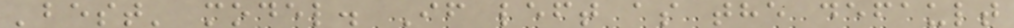'best' model. If left as the default
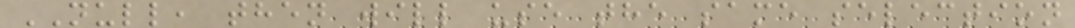NULL, then will use the same selection
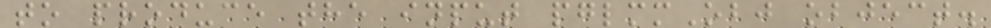to produce the input pglmmObj object.
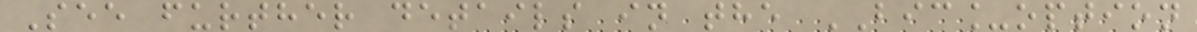See further details in the BIC_option
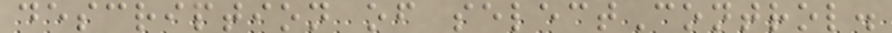description of selectControl.
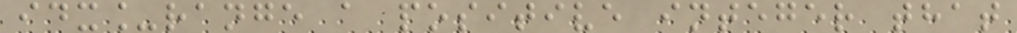idx_range a positive integer that
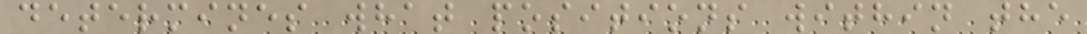determines what positions within the
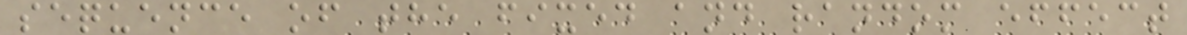sequence of the fixed and random effect
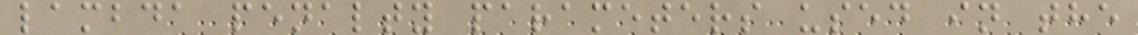lambda penalty parameters used in the
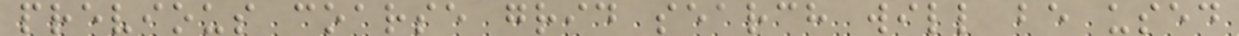previous coarse grid search will be used
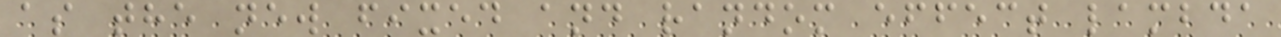as the new fixed and random effect lambda
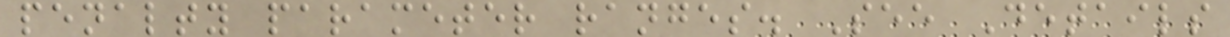penalty parameter ranges. See Details
